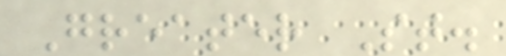Greater St.
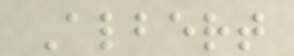Albert
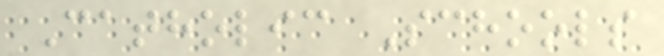Catholic Schools
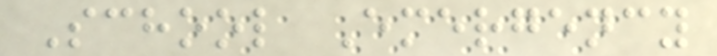School Emergency
